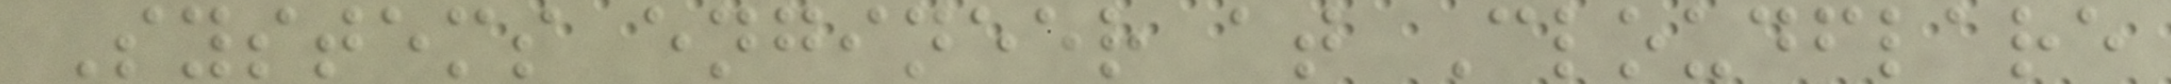Systems engineer at Cloudflare
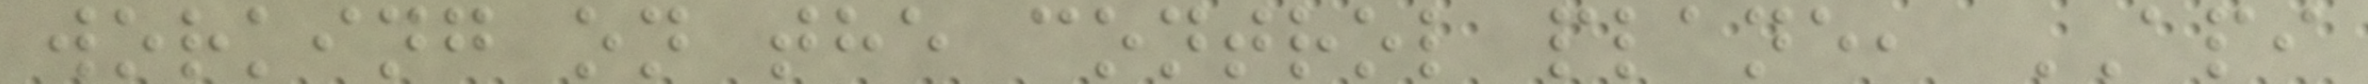working on the control plane, API
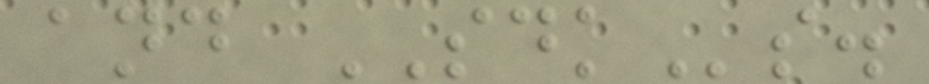and SDKs.
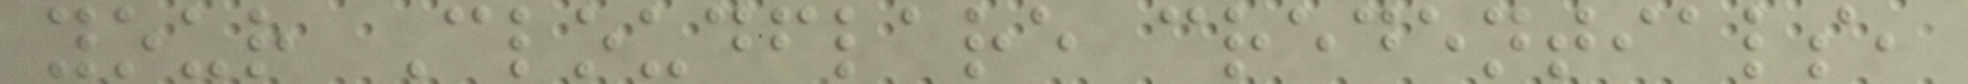your Cloudflare credentials,
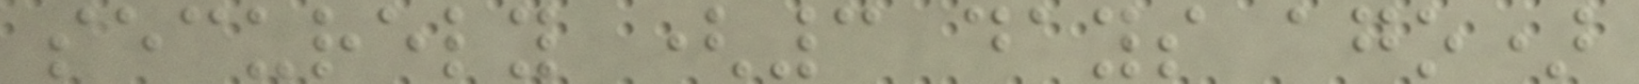securely (3 days ago)
